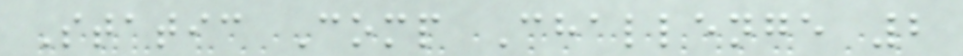Static Comp Challenge 2
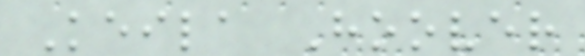Keila Hoover
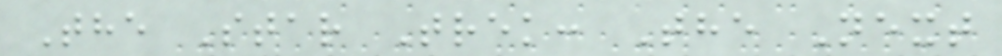The Star Trek: The Next
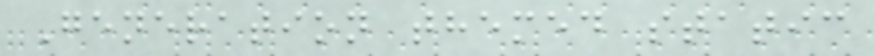Generation themed static
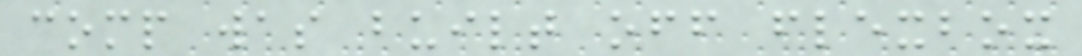comp was built off flexbox
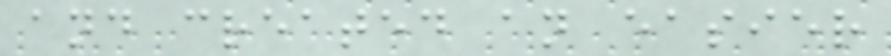and created an easier
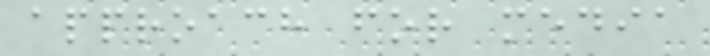approach for media
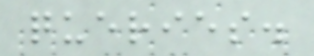queries.
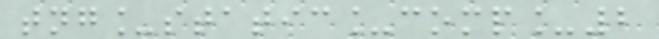tng_static_comp_2
